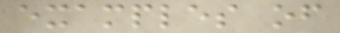examples of
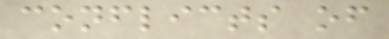conflicts of
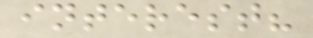interest?
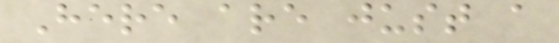Here are just a
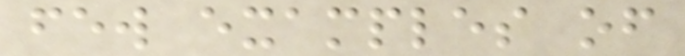few examples of
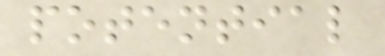potential
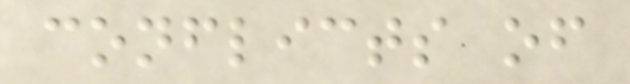conflicts of
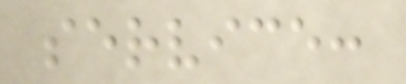service:
